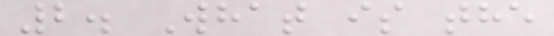2. What is the
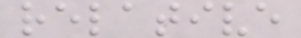relative
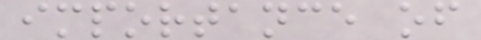importance of
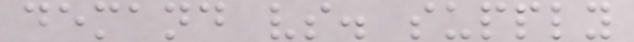demand vs. supply
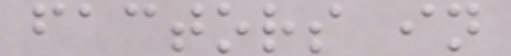factors in
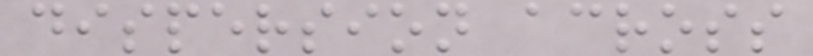dispersion across
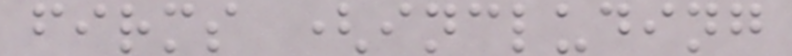firms (including
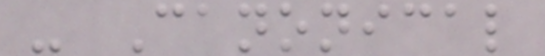- Canonical
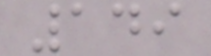149
